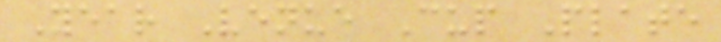Year Venue Cup Plate
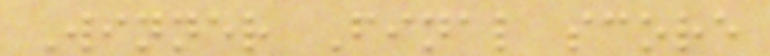Winner Final score
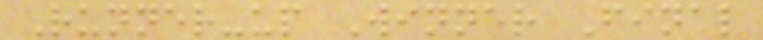Runner-up Winner Final
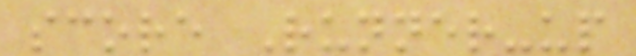score Runner-up
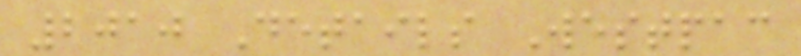2010 Details Westpac
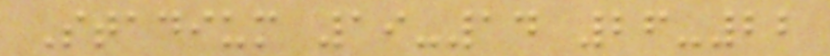Stadium 19-14 26-22
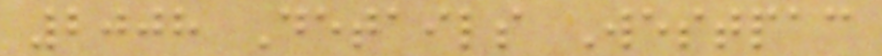2008 Details Westpac
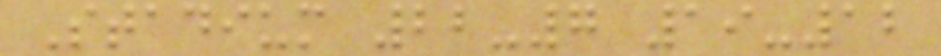Stadium 22-7 19-12
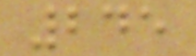245
